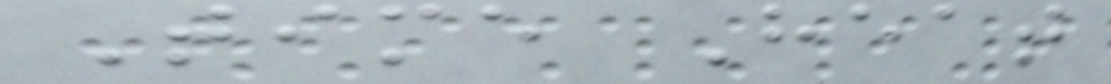Time Heat
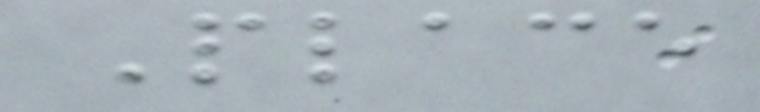Place
